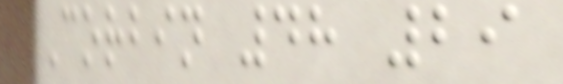Corbin 48 29
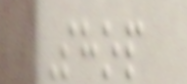Shop
